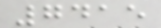7415
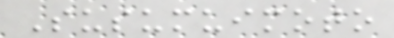Susumuimoto
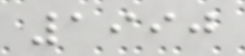1990
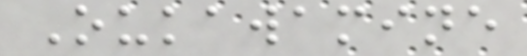Oukawamine
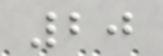20
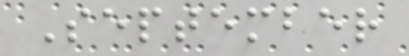September
